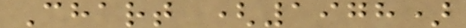Chart (1978)
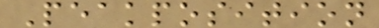Peakposition
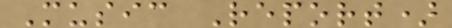Music Report)
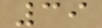39
